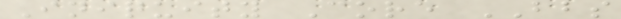Iniquity Core BBS
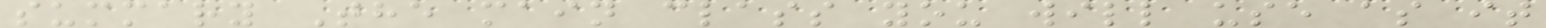summary The main class you will use as it
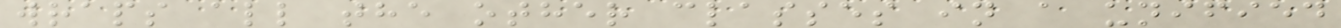wraps all the other classes in a unified
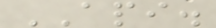API.
